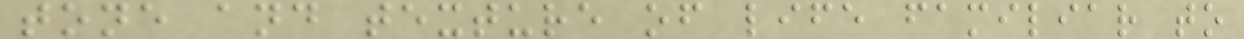tone and texture of life familiar to
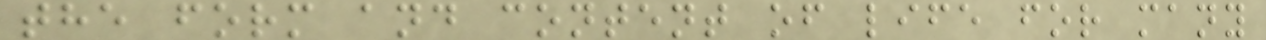the form and content of life for many
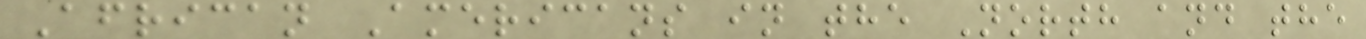African Americans in the North and the
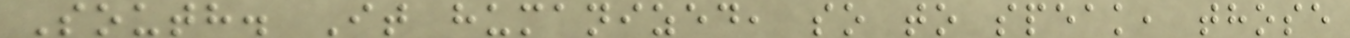South. It humanized, so to speak, those
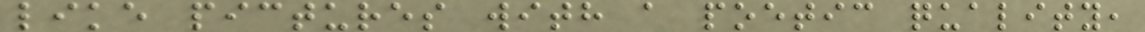like pictures with a poetic quality,
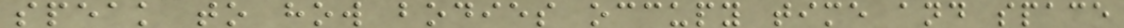speak to how bodies occupy time and space
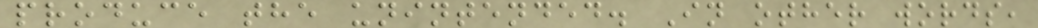produce the unintended. In other words,
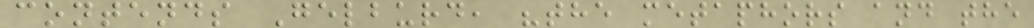contends Gelburd, "the metaphors and the
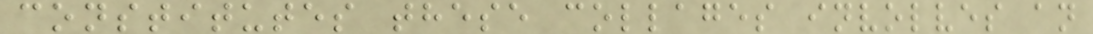constitutes these collages involves an
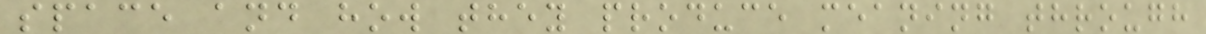space and how they produce meaning through
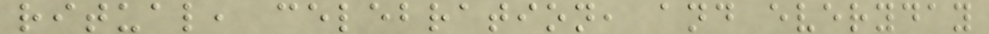ritual, celebration, and everyday
